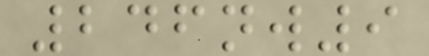246nw9
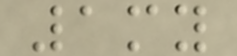1my
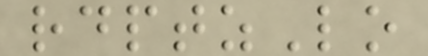rdptzLo
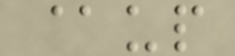@up
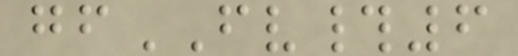gfFV#6
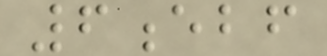6ebf
